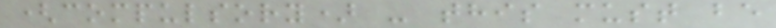(compulsory) - this must be
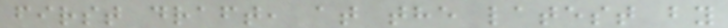first draft, at the latest by
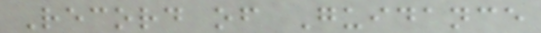Record of Guidance
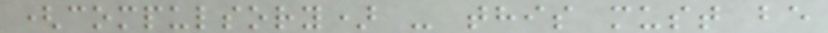(compulsory) - this must be
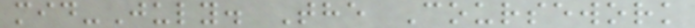mid-July. The Coursework
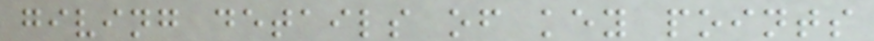giving details of key points
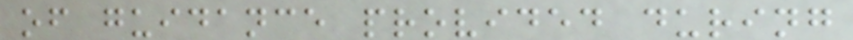of guidance provided during
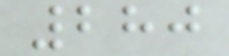280
